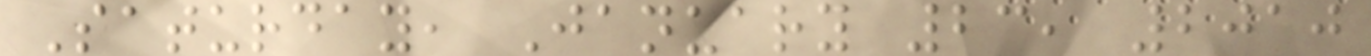Saturday, January 23, 2010
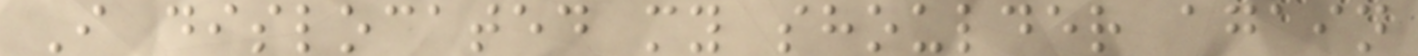I dislocated my shoulder again
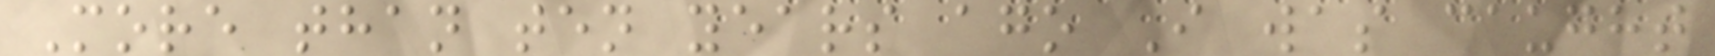More than ten years ago I was caught
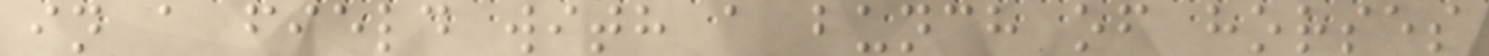in a field with a bunch of horses
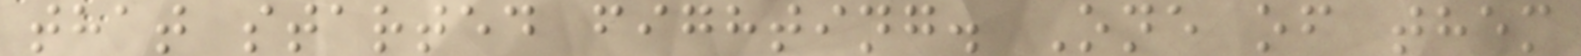that started fighting. One of them
